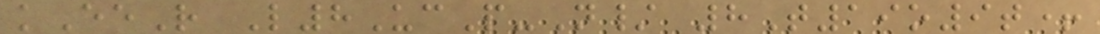kEeR L8UcP-N/ 8T19o9t+
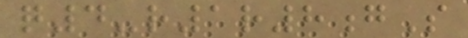q4-r1r8gS
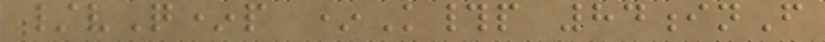/vQ*p *K#p 84inF
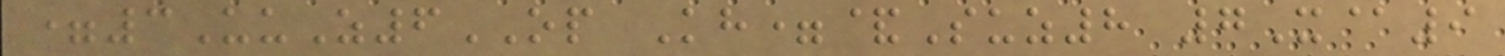=3UuZ6OP Kh=&Suz8 7X@9
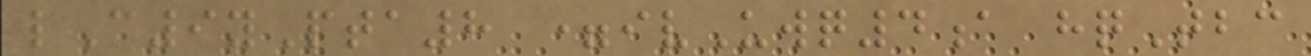lC9yPta8 =ivUwq4a hqTbc
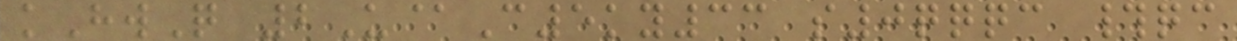kHwQ 2U@C5ky33 s0qqqc #qc
